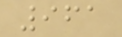961
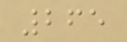265
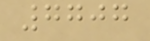7707
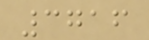3716
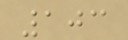103
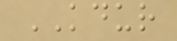KDUR
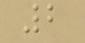2
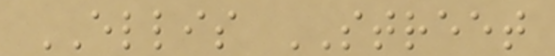ELLIS STREET
